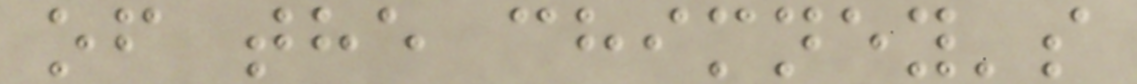of the chimney's
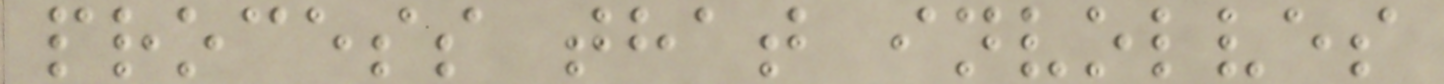process that involves
